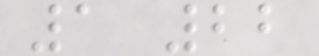1 22
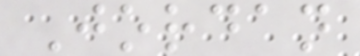Jordan
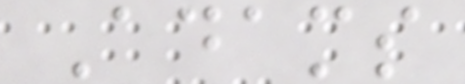Adams
